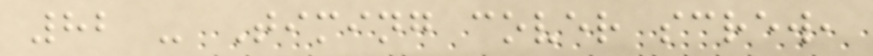82 - Timing cover screw,
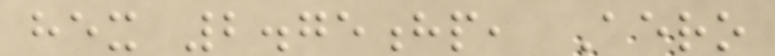hex 2.75hp, Aero
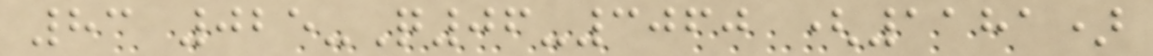83 025-Q06-3060 (1181)
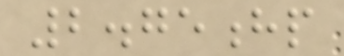2.75hp
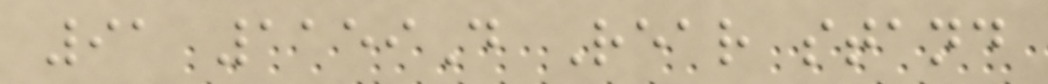91 1159D Rear stand
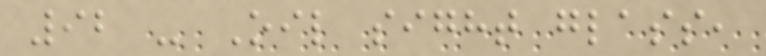92 - Oil sight glass,
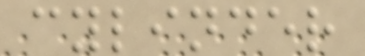cylinder
